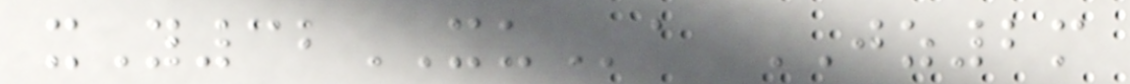xY32XUa JZ2m
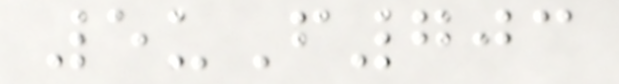5uF703
